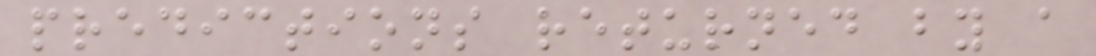predictions returned by a
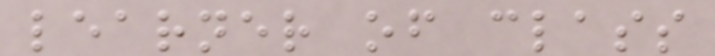learner of class
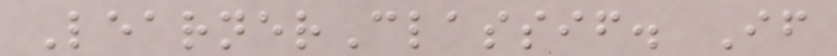LearnerClassif. If
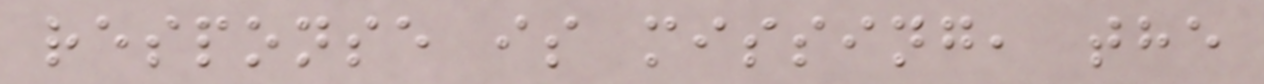response is missing, the
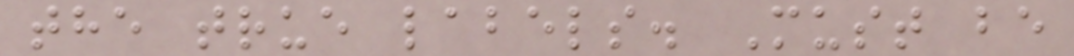the true labels. Must be
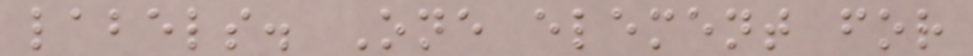labels. One element for
